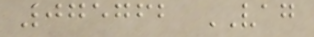075762 VAG
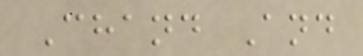Chand And
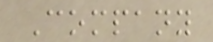Company
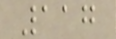117
